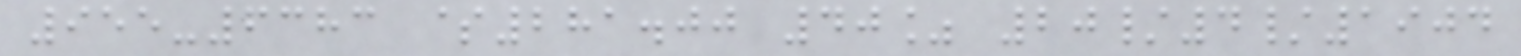955-6383 $281.00 40% 20/4/1904
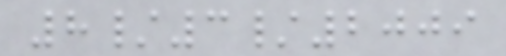8/3/2009
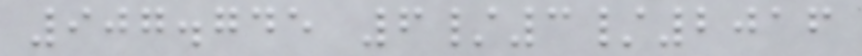907.745 6/3/2016
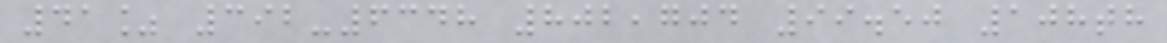41% 392-6348 802,704 99.50 108th
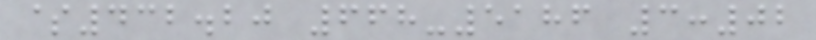$432.20 668-5186 3:02
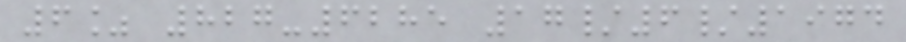6% 827-6285 17/6/1974
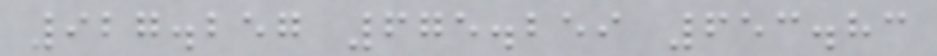927.257 675.259 653.83
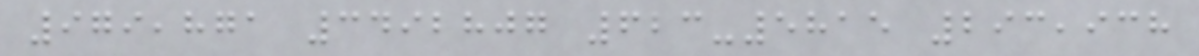979,871 3492807 623-5815 293,938
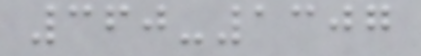360-1307
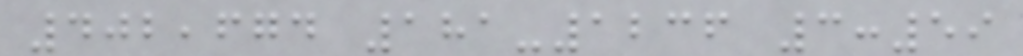402,674 181-1236 3:59
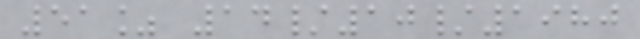51% 14/10/1980
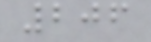206
